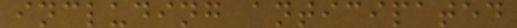including anticipated
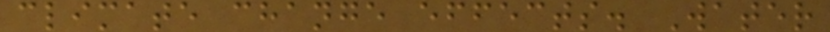climate change effects. Water
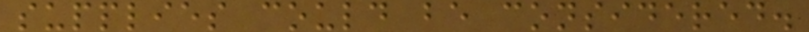supplies could be considered.
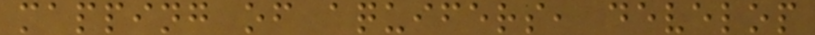mapping of aquifers, develop
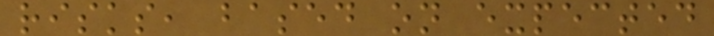risks, based on expected
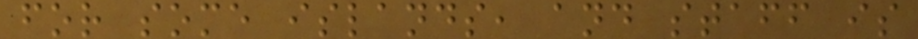for some islands, and staff is
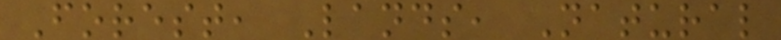Forest, Lands, Natural
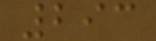293
